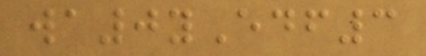wa0yEdf3
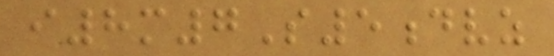i8m7S5dvz
